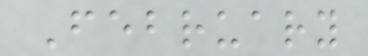February
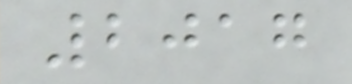2017
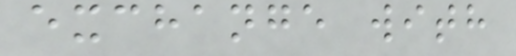exchange with
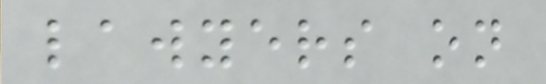lawyers on
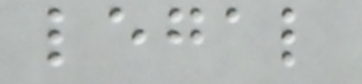legal
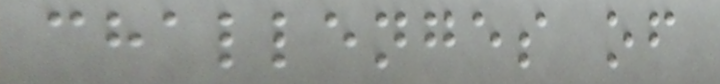challenges of
